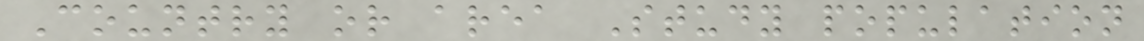Country or area Study population
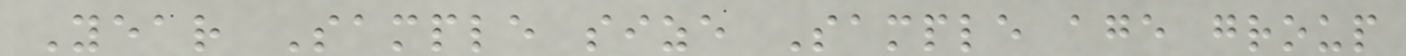Year Sample size Sample age group
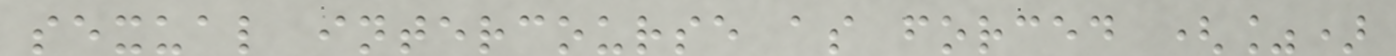sexual intercourse as forced (%)
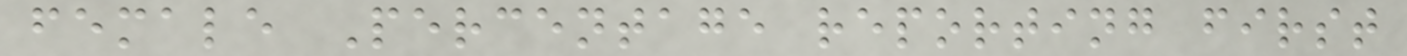female Percentage reporting first
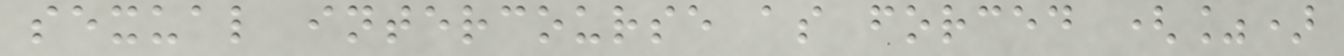sexual intercourse as forced (%)
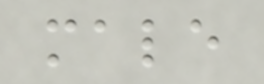male
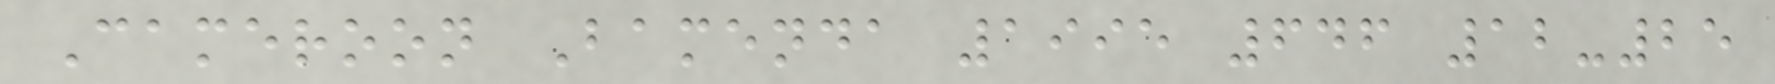Cameroon Bamenda 1995 646 12-25
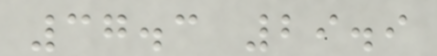37.3 29.9
